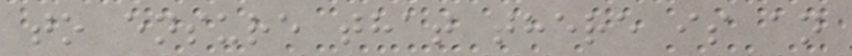to ensure that there is an
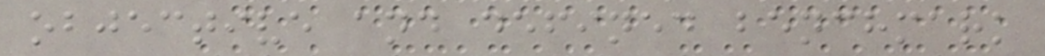objective and defined benchmark
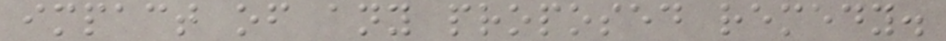impact of any proposed remedy.
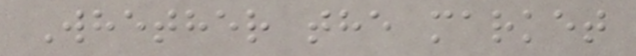Whether the market
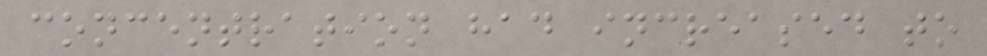concentration had increased to
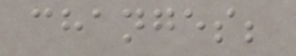changes;
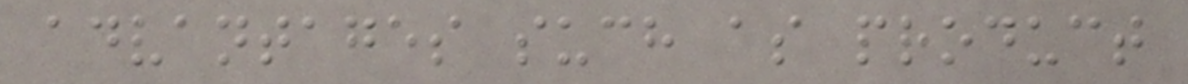advantages such as product
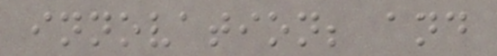innovation; and
